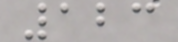123
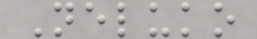Neluko
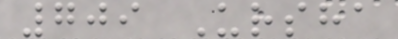709 Ursha
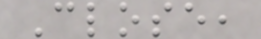Close,
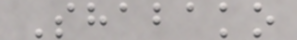Shabako
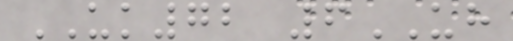UK72 6UH
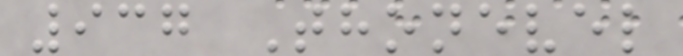937 Thonevel
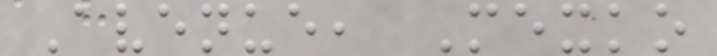Avenue, Mexko
